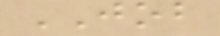JOB
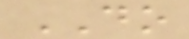DO
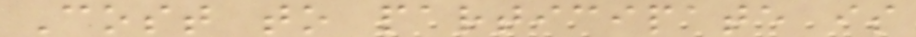Cost to participate is
